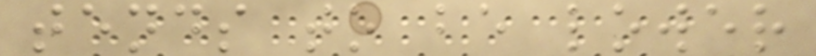tends to be lower
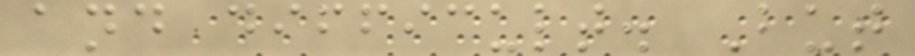and difficult. But
